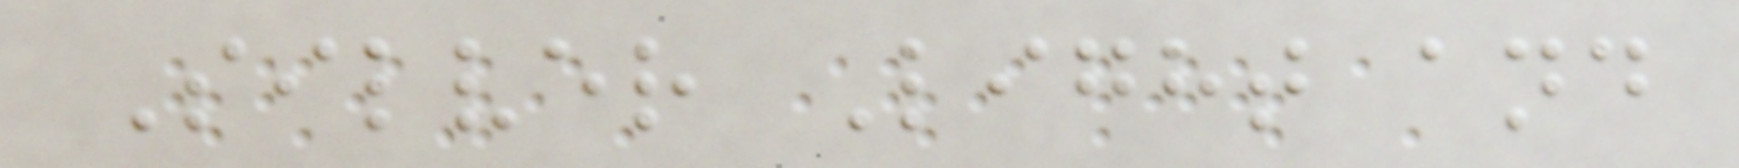Silver Light and
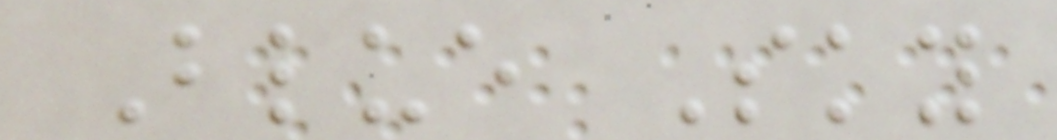Blue Sky
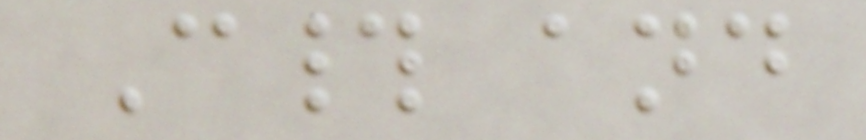C# and
